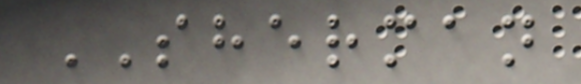SHERMAN
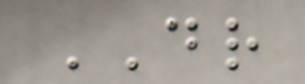DR
